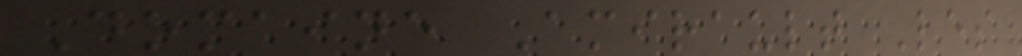Domaine Amirault Les
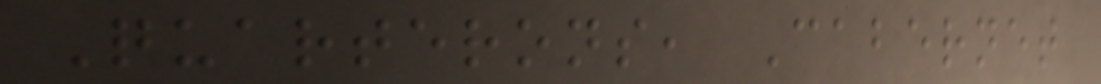Quarterons, Cabernet
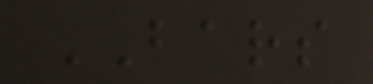BARS
